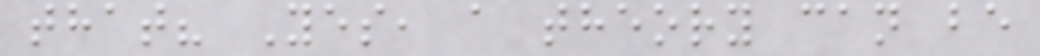that? Yes, a theory can be
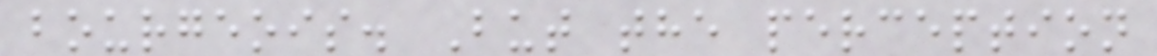bourgeois. But the perception
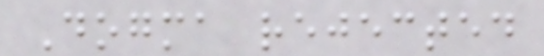Dogma rejected
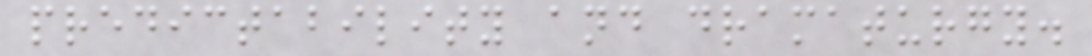predictability and dramaturgy.
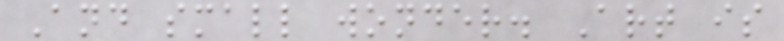And small wonder. Art is
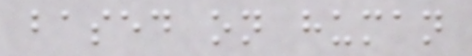based on human
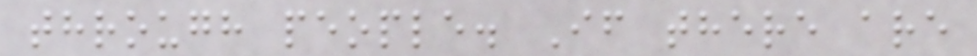through people. If there are
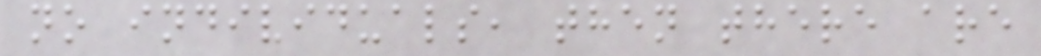no individuals, then there are
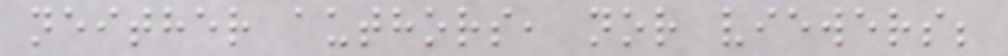neither authors, nor viewers;
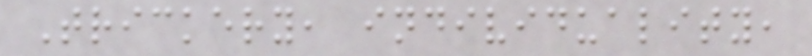Trickery, individuality,
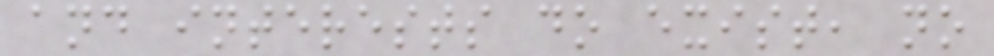and interests do exist, no
